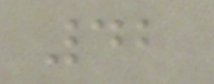42
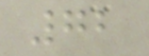72
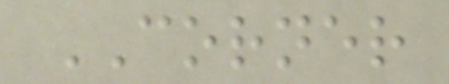CORNER
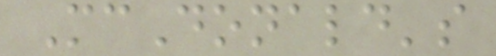McDonald's
